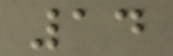14
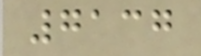7137
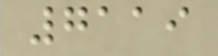7119
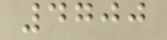4700
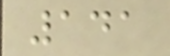141
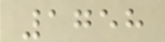1758
